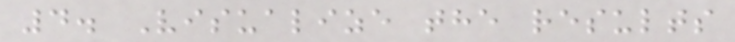4. Visualize the results
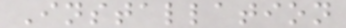Installation
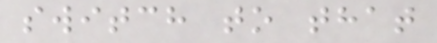switch to that
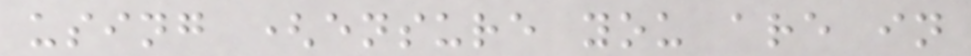using (ensure you are in
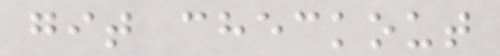git checkout
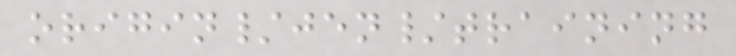origin/jen/training
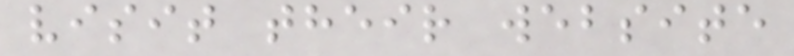visit their website
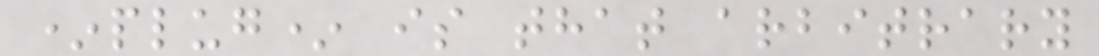*plug* is that arbitrary
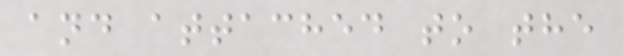and attached to the
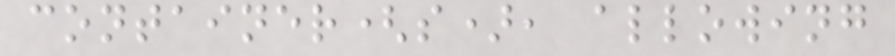container(s), allowing
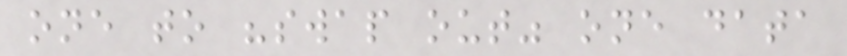one to "swap out" one data
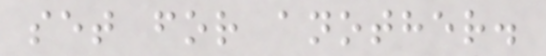set for another.
